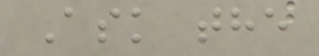Ask the
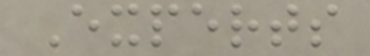Experts
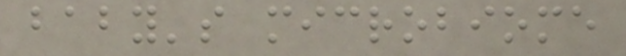baby's microbiome
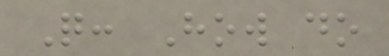Q: How do
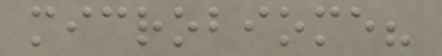microbiome?
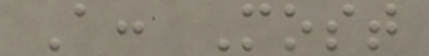A: Most
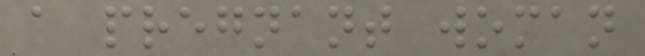a pregnant woman
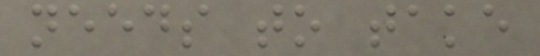needs to take
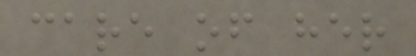care of her
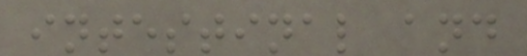intestinal and
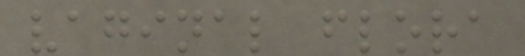vaginal flora
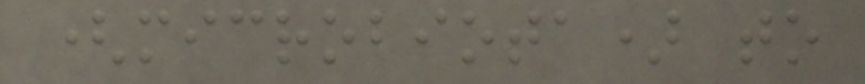(microbiota) to
